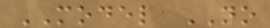MODEL NO
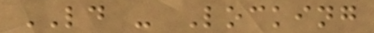LD - Locking
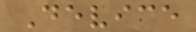Device
